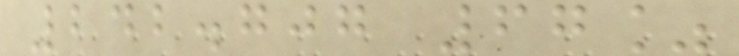242.707 67%
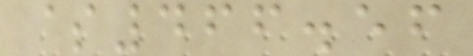$466.56
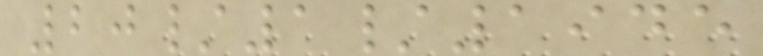20/1/1945
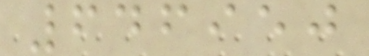646950
